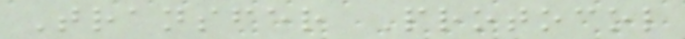Transfer Protocol
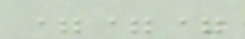===
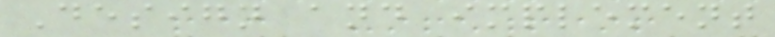Design and implement
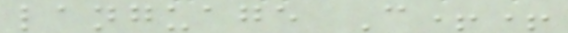language C++
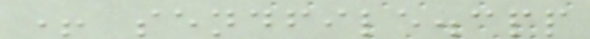+ sendfile.cpp
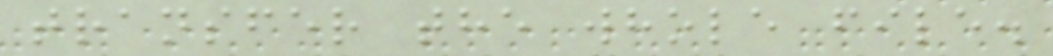transfer the whole file.
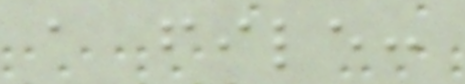a file:
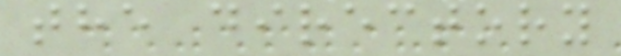the directory
